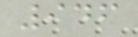946
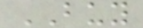BUY
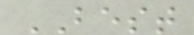BEST
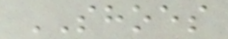SHOES
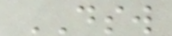DSW
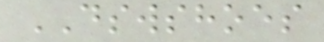DSWSHOES
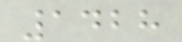1428
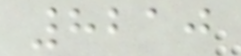8210
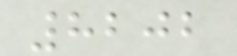8202
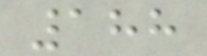188
